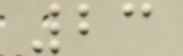23
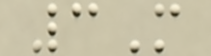3M
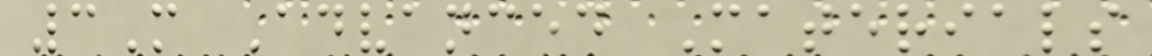3M Advanced Materials
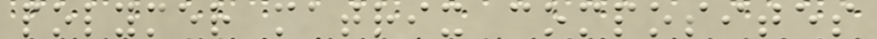polymer matrix composites
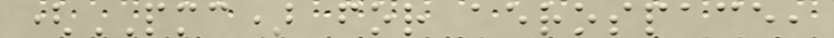(PMC) for aerospace,
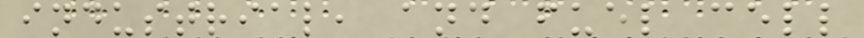industrial, and fuel cell
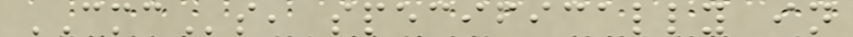CMCs, specifically in
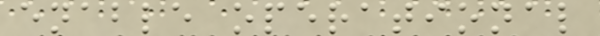enable operational
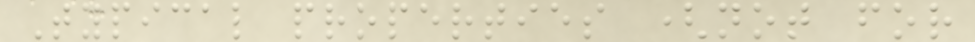Typical properties (not for
